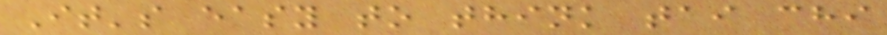It's easy to think tai chi
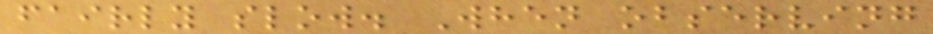fairly slow. When observing
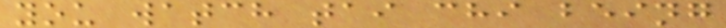you watch tai chi being
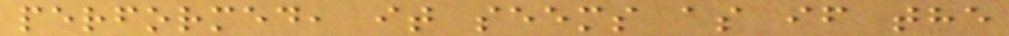performed, it seems as if the
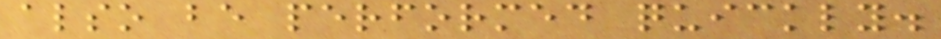also be performed quickly.
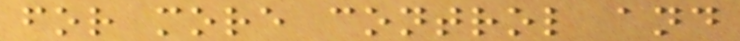for more control and
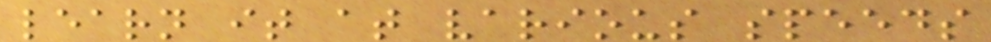learn it at various speeds
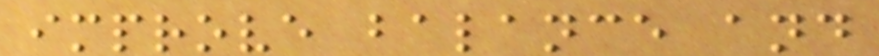improve balance and
